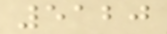5120
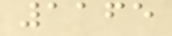1165
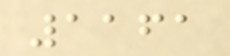1161
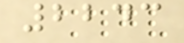2243
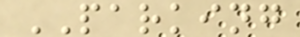PARKING
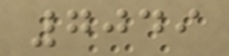7049
